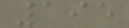195
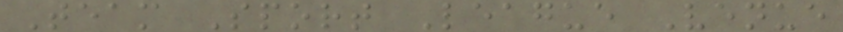Team Sport League Venue
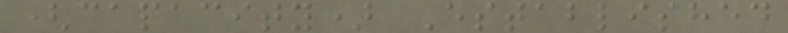(capacity) Established
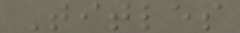Titles
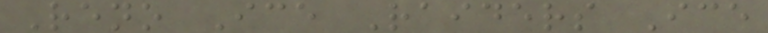Reno Ice Raiders Ice
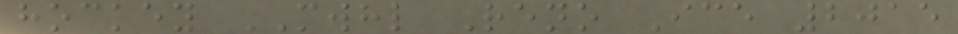hockey MWHL Reno Ice 2015
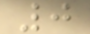0
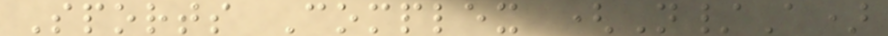Sports Complex (N/A)
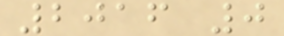2016 0
